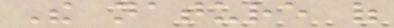The nature of
